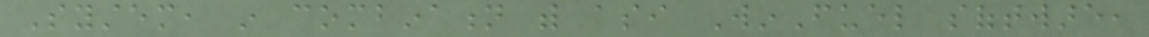System, in combination with asi WinFuel software,
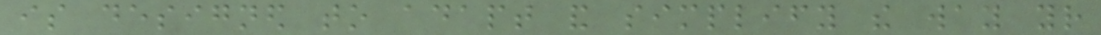is designed to adapt and simplify the way your
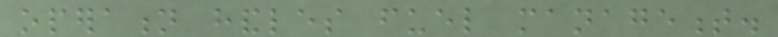operation handles fuel management.
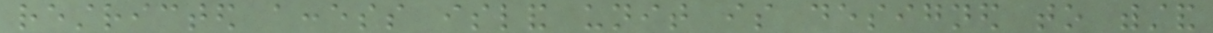restricted access island unit is designed to withstand
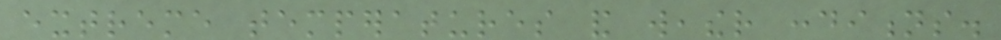extreme temperatures and weather conditions.
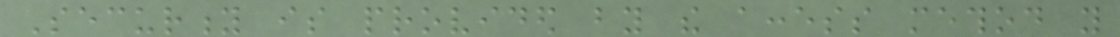Security is provided by the access method you
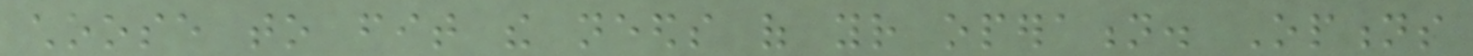choose to fit the needs of your operation. Options
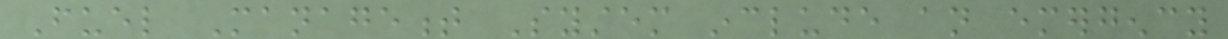Fuel Management System include an emergency
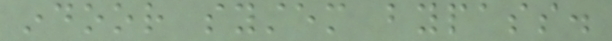indoor system bypass.
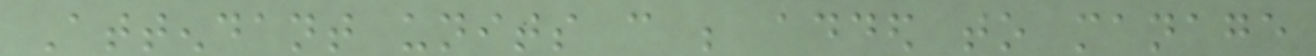Attendant units can be added to manage
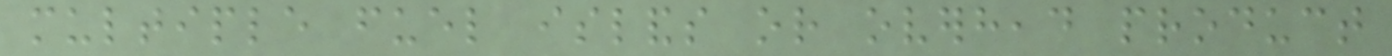multiple fuel islands or overhead product
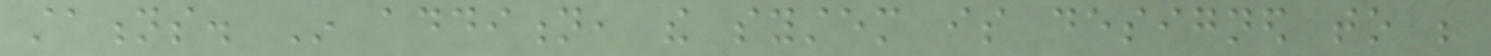stations. In addition, the system is designed to be
